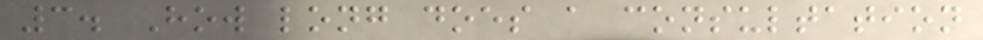3. How long does a consultation
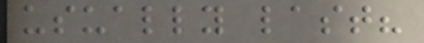usually last?
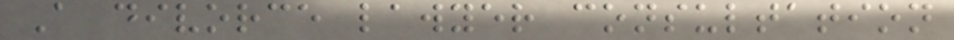A divorce lawyer consultation
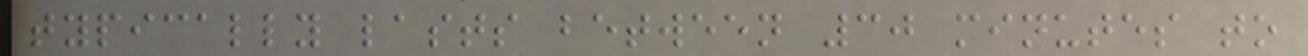typically lasts between 30 minutes to
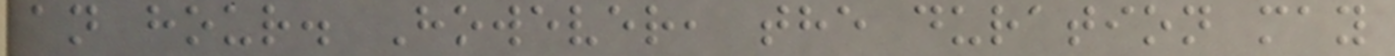an hour. However, the duration may
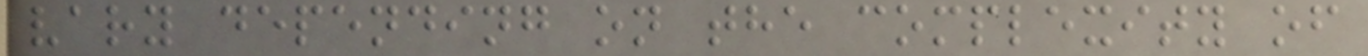vary depending on the complexity of
